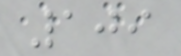109
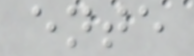ente
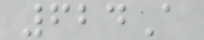624A
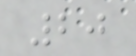20
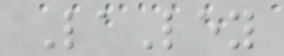LaLey
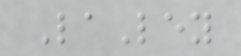LaLey
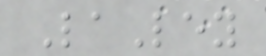LaLey
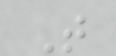T
